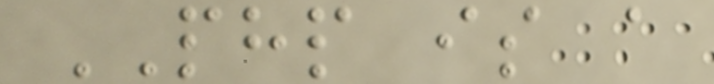PHP is a
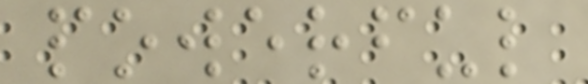powerful
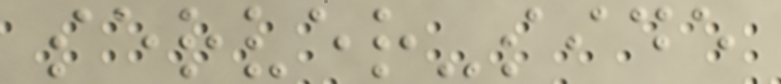server-side
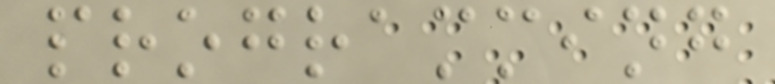programming
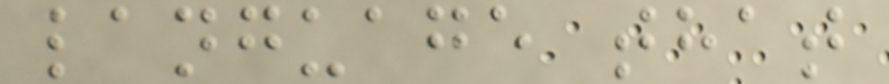language that
